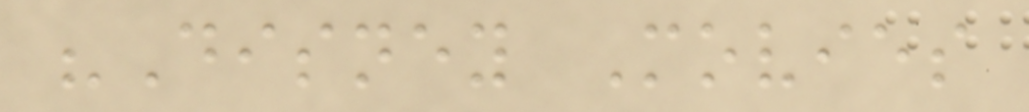"Disney Movies
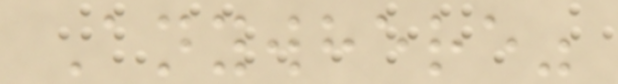Anywhere"
